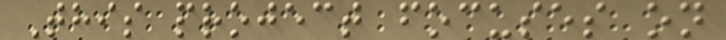This project focuses on
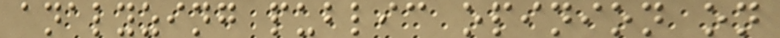analyzing public opinion on
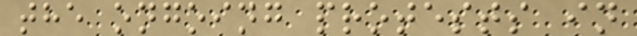the ongoing protests in
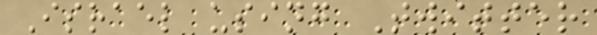Israel using Twitter
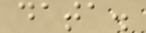data.
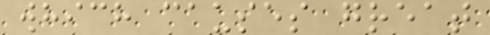which causes great
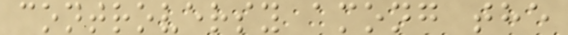controversy among the
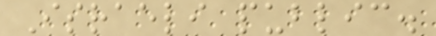Israeli public.
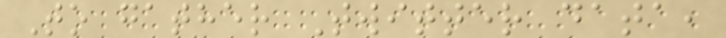To gather Twitter data,
